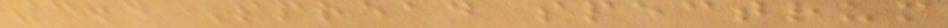3.4 Spread spectrum
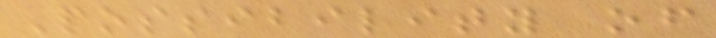Possibility of
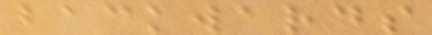backwards
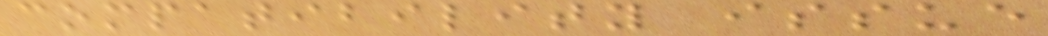compatibility issue
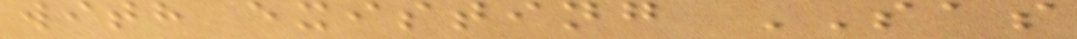with existing SAS
